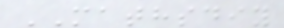MATHSDIY
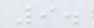9.
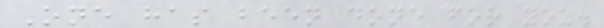One has been done for you.
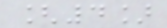[4]
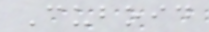Cuboid
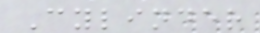Cylinder
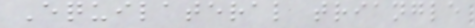Equilateral triangle
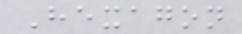Hexagon
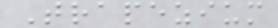Trapezium
